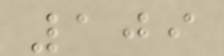109
